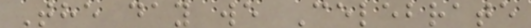The day we Celebrate
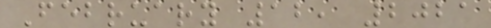February 12, 2021
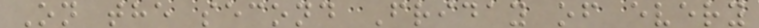On the second Friday of every
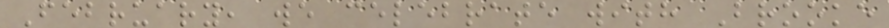February, we celebrate with Brooke
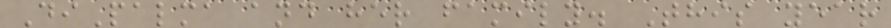DiPalma and her family. This year
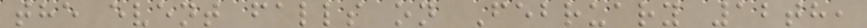the event falls on February 12th,
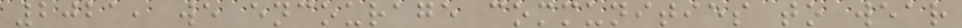2021, we encourage communities to wear
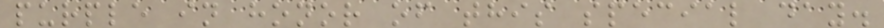purple in honor of this special day.
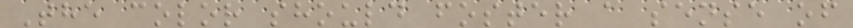The color should foster a sense of
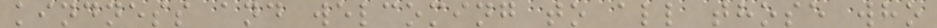kindness and welcoming to all those who
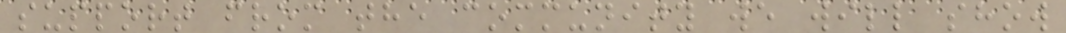support from the community we will show
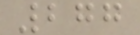277
